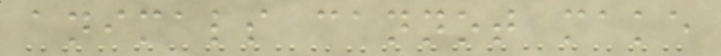animals cannot make
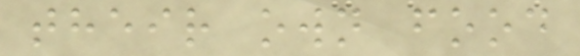their own food
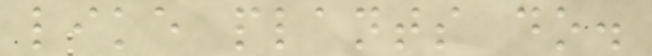like plants do.
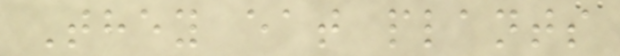They eat plants
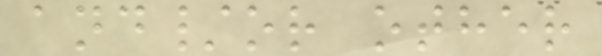and/or other
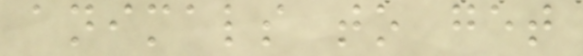animals to get
